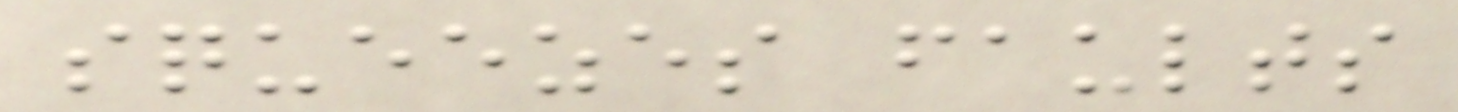squeezes faults
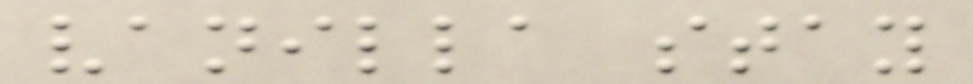vanilla stay
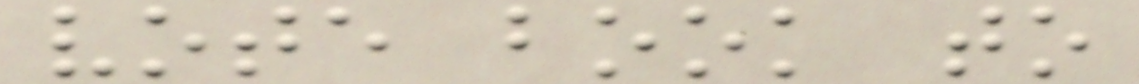vote book to
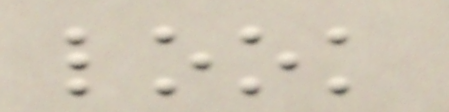look
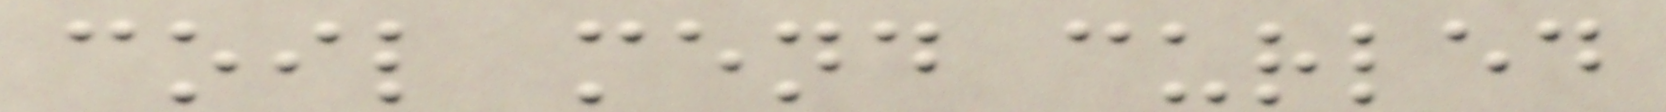coil mend curled
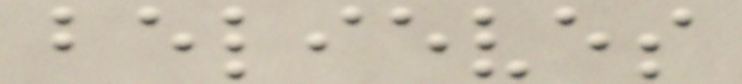believes
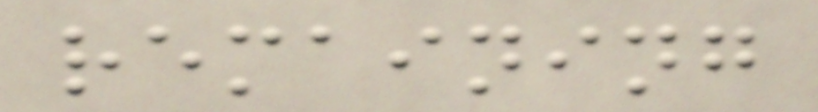remaining
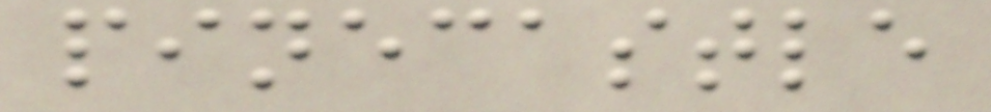pinecastle
